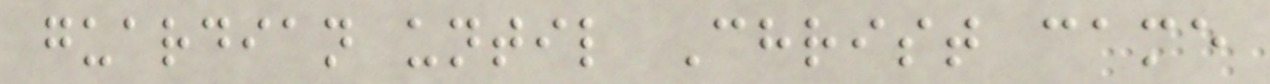guardian until Christ came
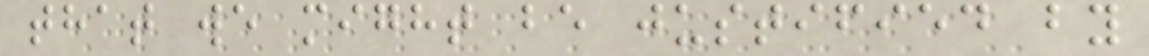that we might be justified by
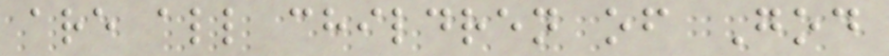are all children of God
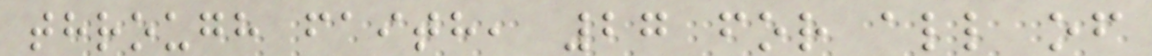through faith, 27 for all of
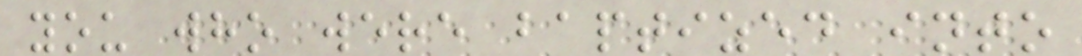you who were baptized into
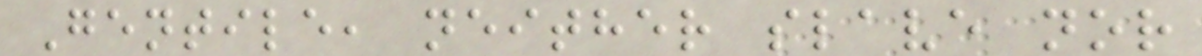Gentile, neither slave nor
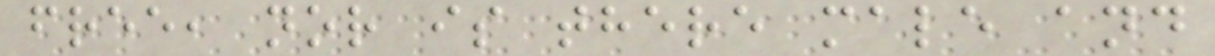free, nor is there male and
